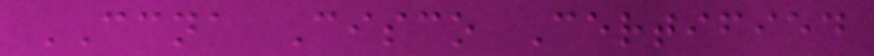CCNA Cisco Certified
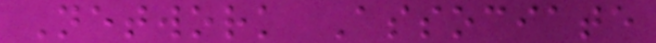Network Associate
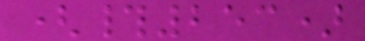(#253)
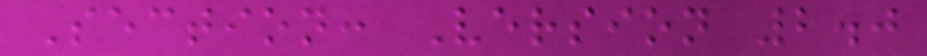Section: Version 2.0
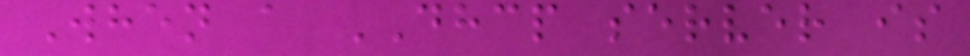When a DHCP server is
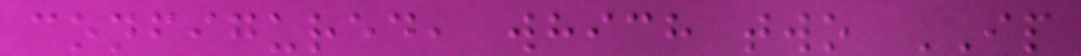configured, which two IP
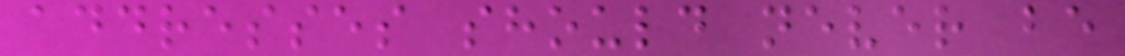addresses should never be
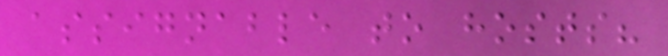assignable to hosts?
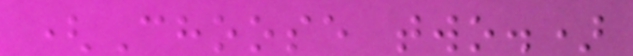(Choose two.)
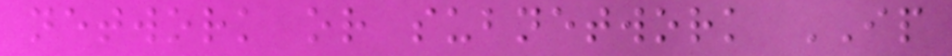network or subnetwork IP
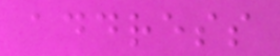address
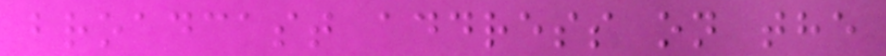broadcast address on the
